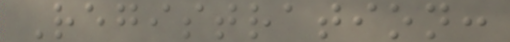Registration:
